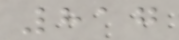817
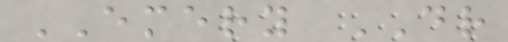EMERY DR
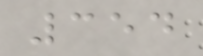354
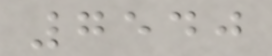7540
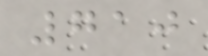710
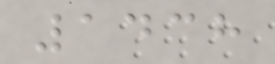1438
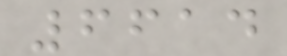6614
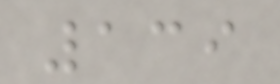139
